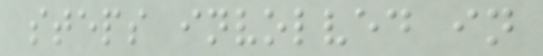steps involved in
